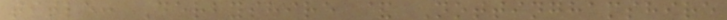title: Derbyshire & Nottinghamshire
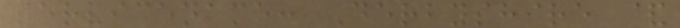servicename: Derbyshire &
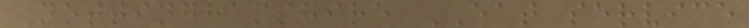Nottinghamshire EAT service
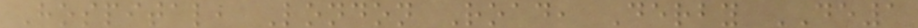Hospital, London Road, Derby DE1
